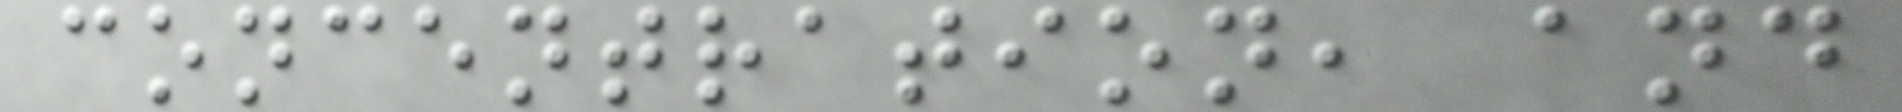concentration, and
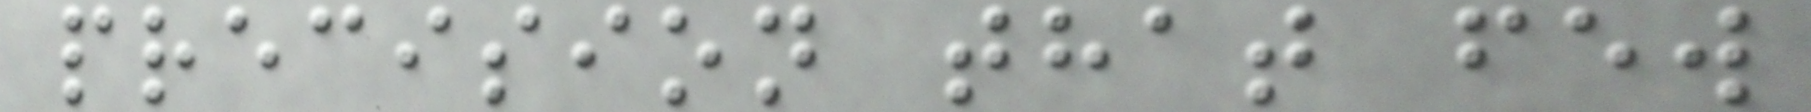precision that few
